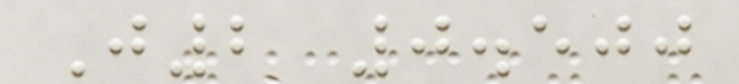J2 0.500
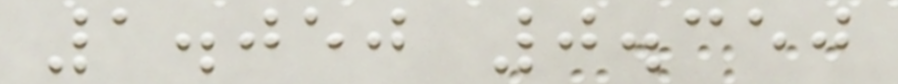1.050 0.350
